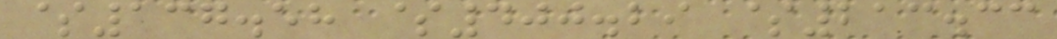$137.58 $400.29 $213.33
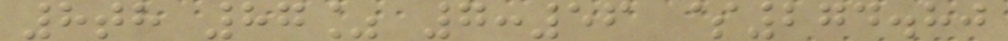8th 87% 7:56 $274.80
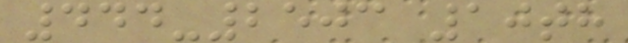444-2503 10th
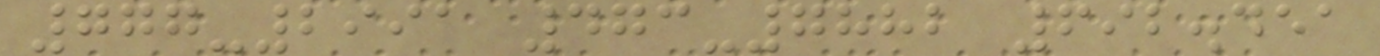777-2991 473-7882 692.451
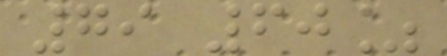79 60%
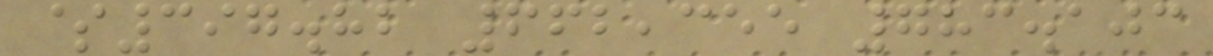$397.82 662,355 783.103
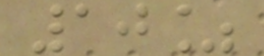10%
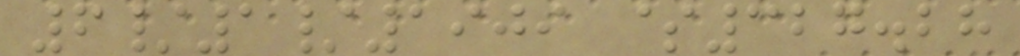6/1/1909 $327.28
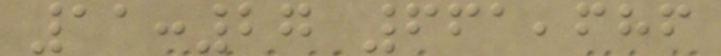11:27 661,686
